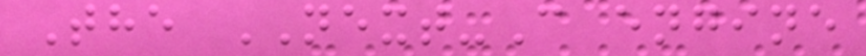The NEXT-C engine
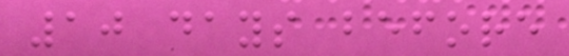10 days before
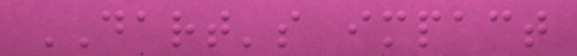DART's impact
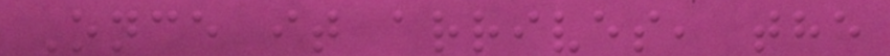Once it arrives, the
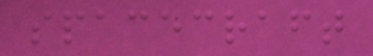spacecraft
